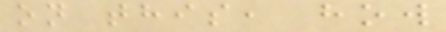on this, how
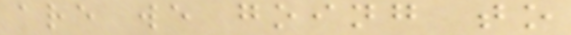are we going to
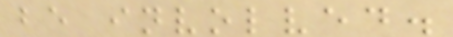be involved.
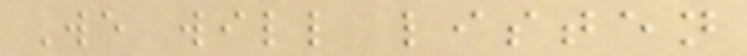We will listen
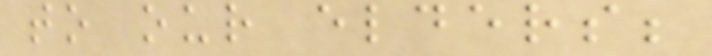to our elders;
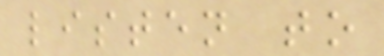listen to
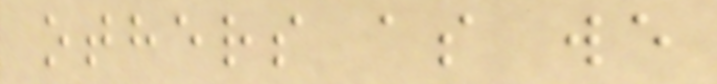others as we
